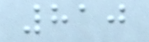810
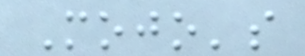Mojo's
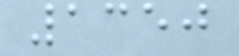1350
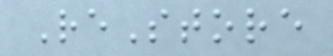ReStore
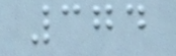374
